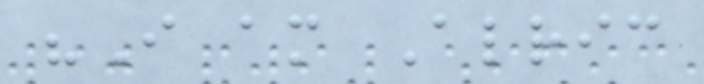"I am Alric
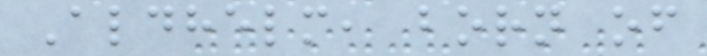Aldhelm, born of
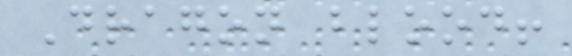Dragon blood!
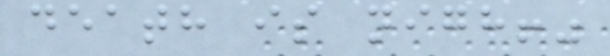death is nigh!"
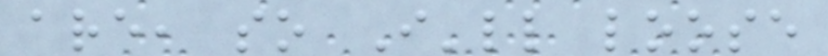are, so I'll loose
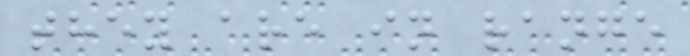they are in range
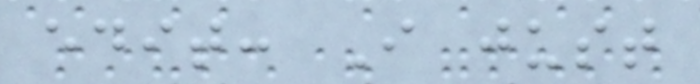edit: I just
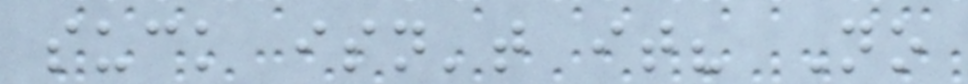suck isn't it? No
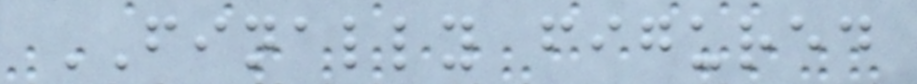FINALLY figured
